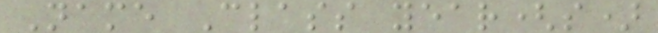Name Class year(s)
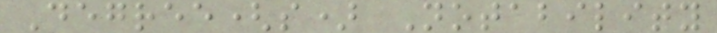Degree(s) Notability
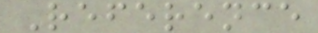Reference
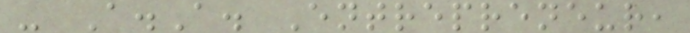- A.A. Entrepreneur,
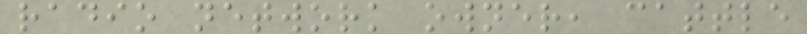radio network owner, cattle
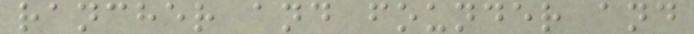rancher and founder and
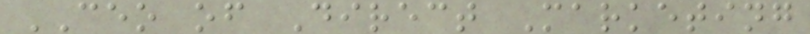CEO of Direct Marketing
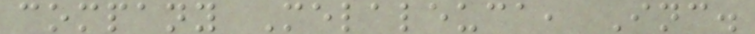company Melaleuca, Inc.
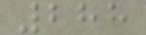288
